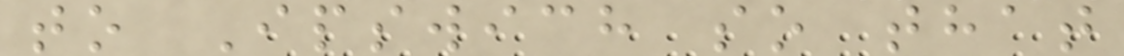to Ipswich so that
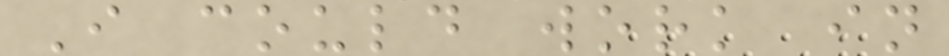I could work in
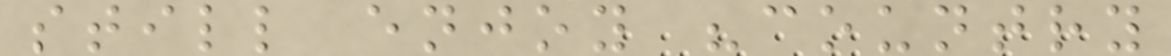still enjoy "country
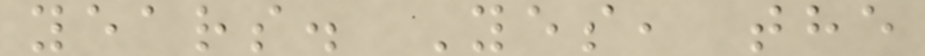years. Yes, the
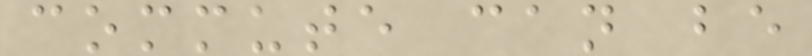commute can be
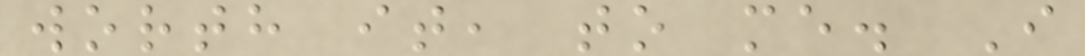worth it, to me. I
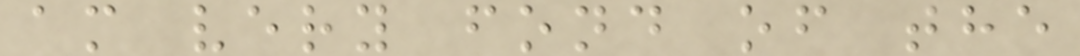am very fond of the
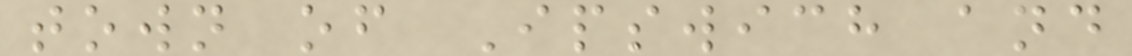town of Ipswich and
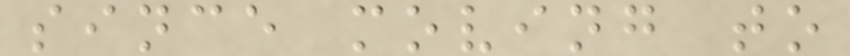since moving to
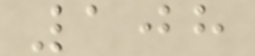108
